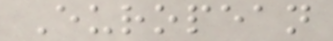European
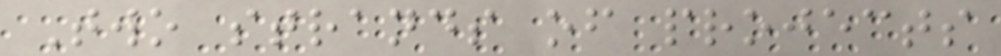Two strands of projects
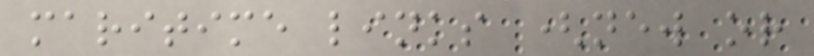maritime links (new or
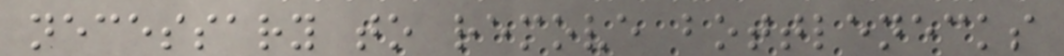necessary to remove bottlenecks
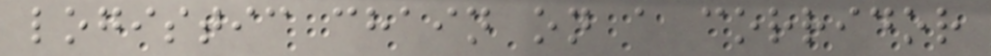logistic chain on a corridor
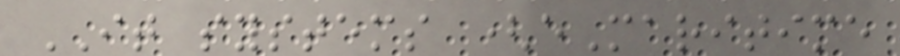IT systems (eMaritime
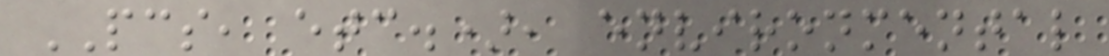PCS, etc.), environmental
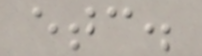etc.
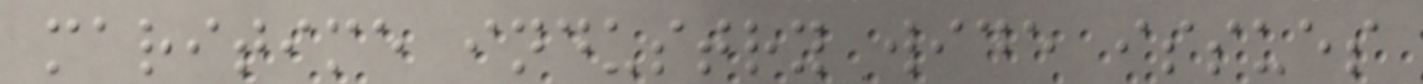maritime industry wide issues
